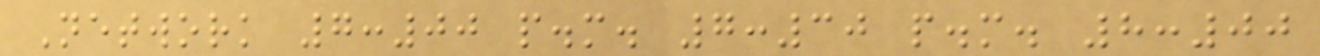Network 7:00 p.m. 7:30 p.m. 8:00
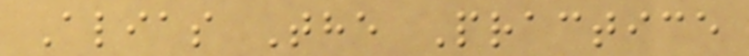Alias The Practice
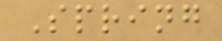Spring
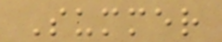Summer
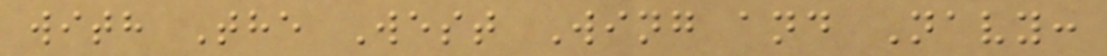with The West Wing and Navy:
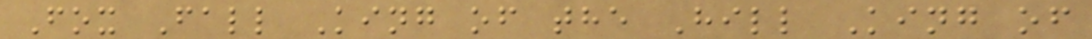Fox Fall King of the Hill King of
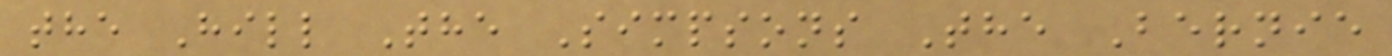the Hill The Simpsons The Bernie
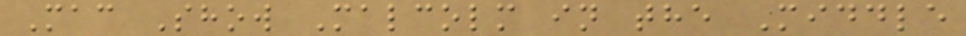Mac Show Malcolm in the Middle
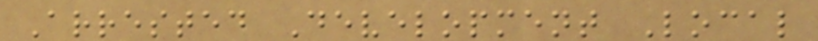Arrested Development Local
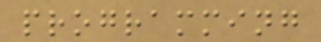programming
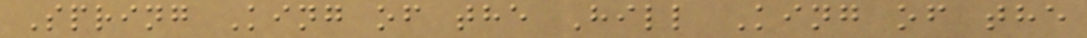Spring King of the Hill King of the
